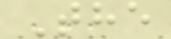The
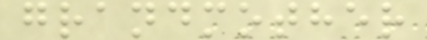grandmother
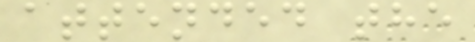attended the
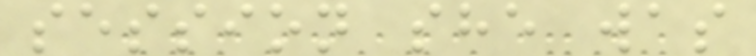session she was
